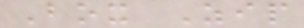Box Zip
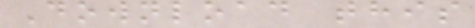Download this
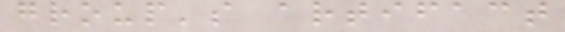group's artifact
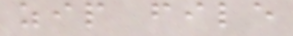zip file
